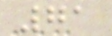71
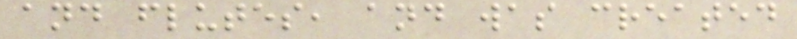and flutes, and was created
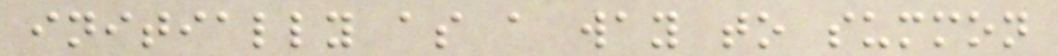initially as a way to summon
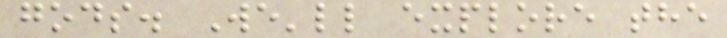gods. We'll explore the
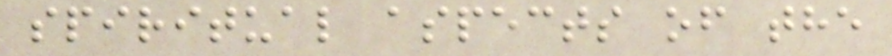spiritual aspects of the
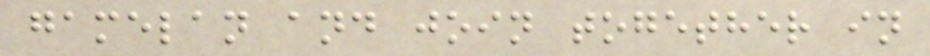gamelan and join together in
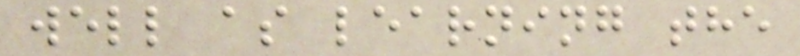well as learning the
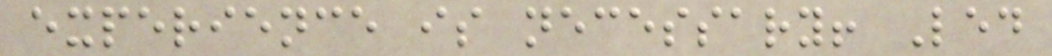experience is necessary! Led
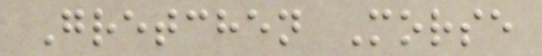Gretchen Morse
